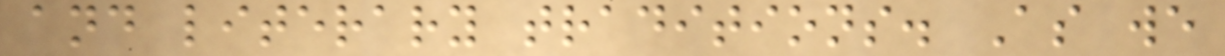and literary traditions. As we
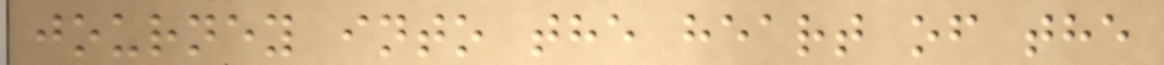journey into the heart of the
